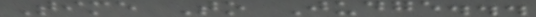Time To Judge...
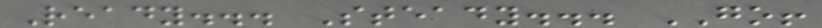Ready... Steady... GO!
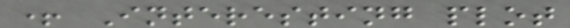+ Interesting plot
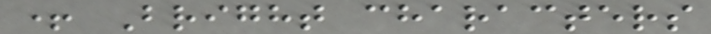+ Bright characters
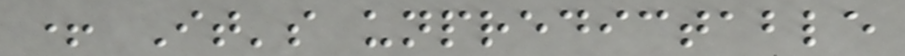+ It's unpredictable
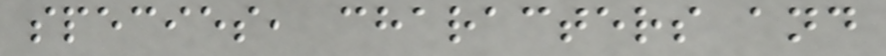species, characters and
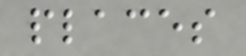places
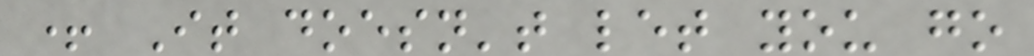+ It doesn't let you go
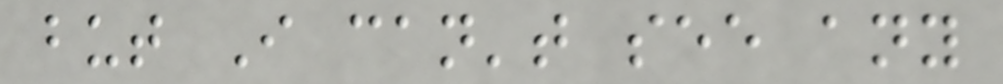but I can't see any
